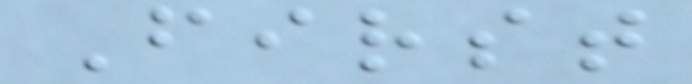First
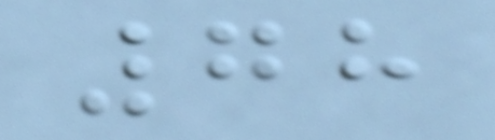78
